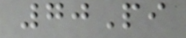70Pi
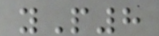yP8
